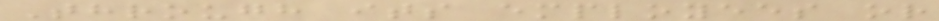Through its employees or
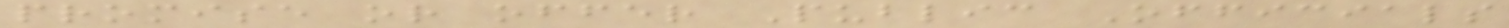promise or offer Public Officials
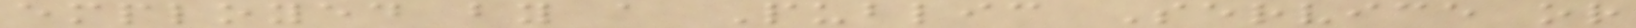employed by a Public Service or
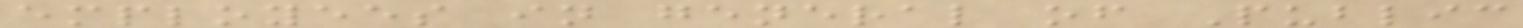employees in general of Public
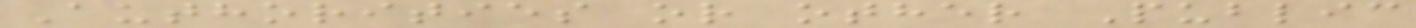Authorities or other Public
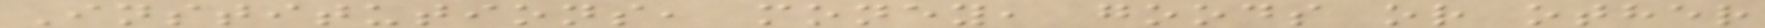Institutions, money, goods or other
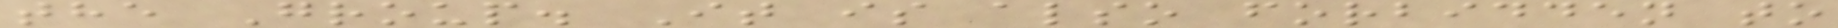the Group. It is also forbidden to
